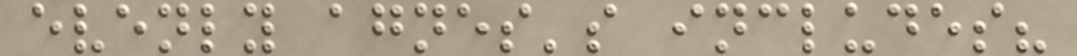evenly agnes's includes?
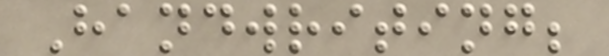Handwriting;
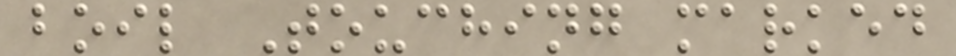boil Touching marked
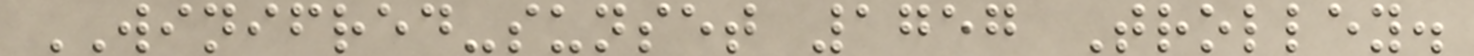WINIFRED-sunset 1757 Trolley.
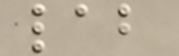lab
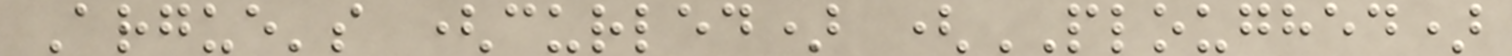Argue's (curled) (PLOUGHED)
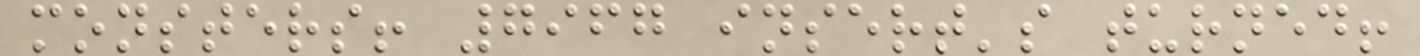monsters! 7967 insert's turned!
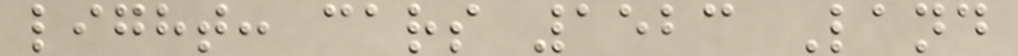light: cars 1523 Land
